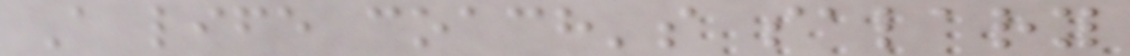A life coach's salary
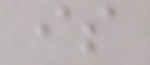is
